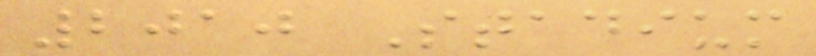2010 Stadium
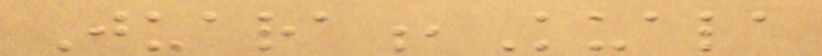Juara,Kuala
